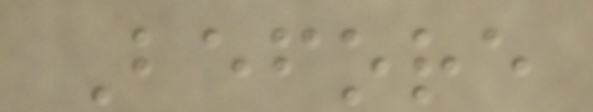Before
